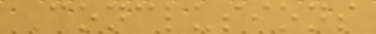Conclusions
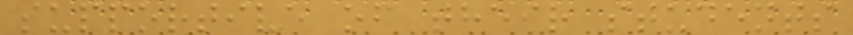supportive of their students
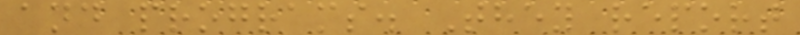and programs. They report
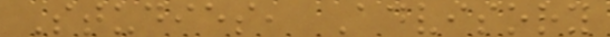Studies, Advisory
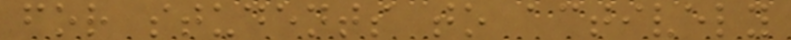for students to actively
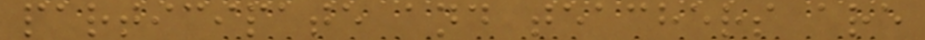participate and teachers are
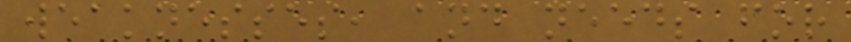weaknesses, and needs for
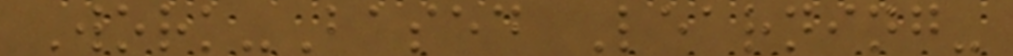Work-Based Learning-
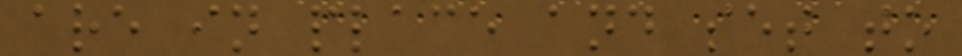are in place and set to
